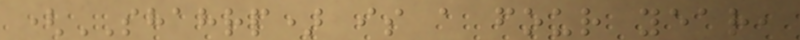(SHAHRP) is a four year,
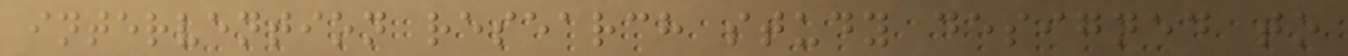intervention research study designed to
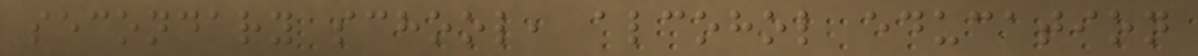secondary school, alcohol education
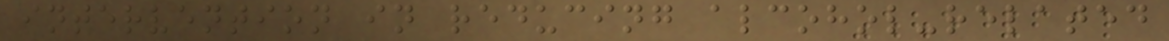intervention in reducing alcohol-related
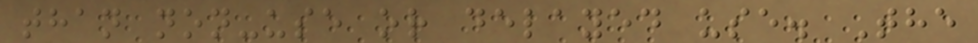than non-use or delayed use. The
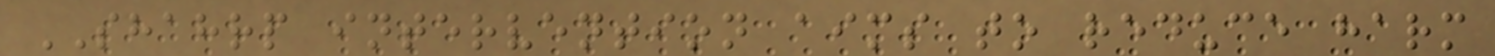SHAHRP intervention aims to reduce harm
